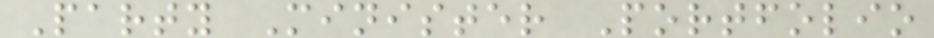Party Minister Portfolio
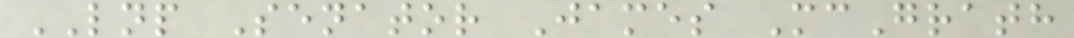LNP Senator James McGrath
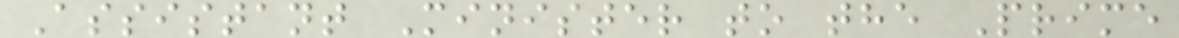Assistant Minister to the Prime
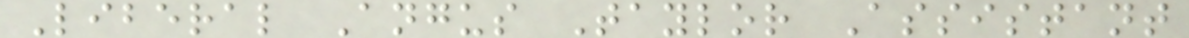Liberal Angus Taylor Assistant
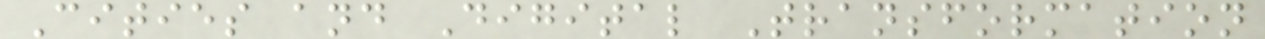Cities and Digital Transformation
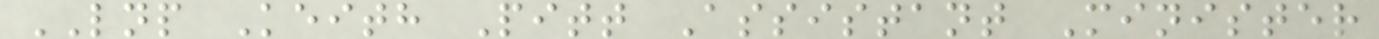LNP Keith Pitt Assistant Minister
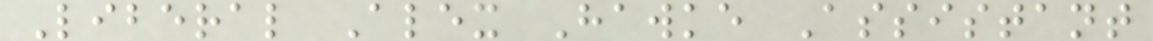Liberal Alex Hawke Assistant
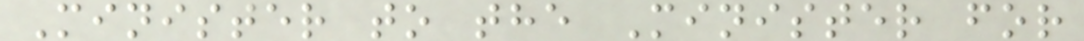Minister to the Minister for
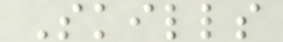Skills
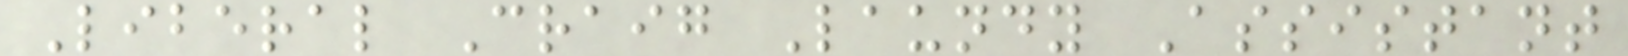Liberal Craig Laundy Assistant
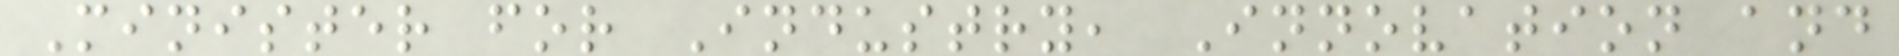Minister for Industry, Innovation and
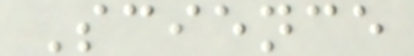Science
